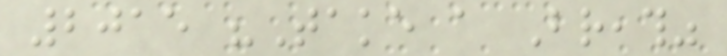2015 "Take a Breath"
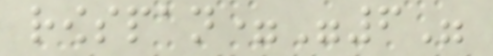rowspan="6"
